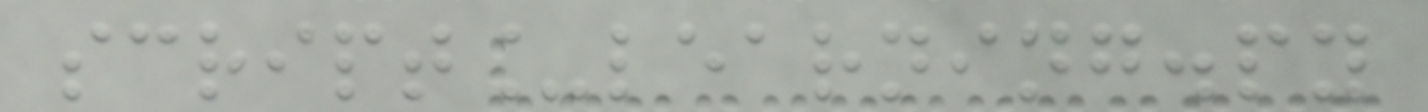script_learning.py
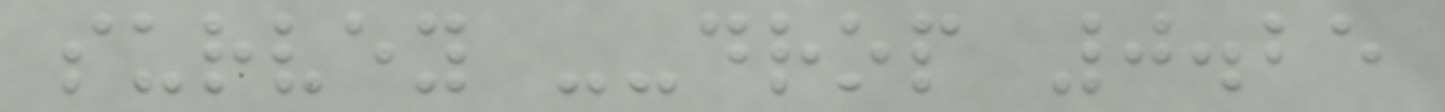survey --drop 0.25
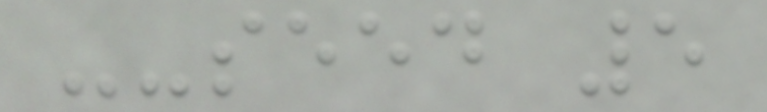--seed 5
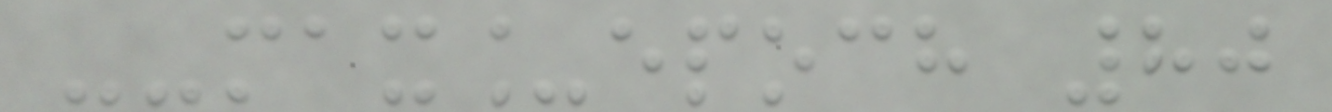--max_epoch 80
